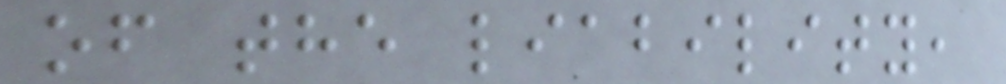of the liability,
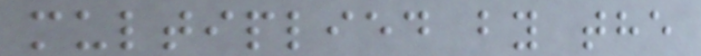multiplied by the
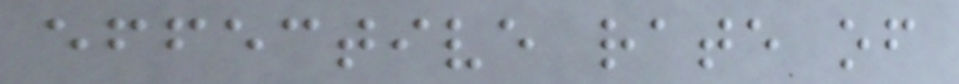effective rate of
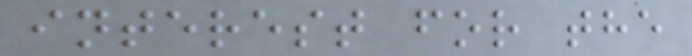interest for the
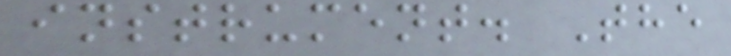instrument. The
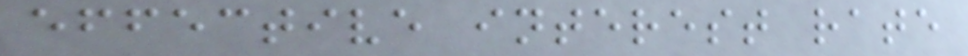effective interest rate
